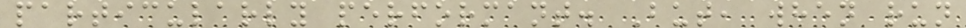particularly performant. But, when run
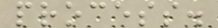process.
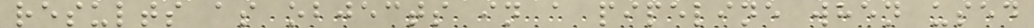results as objects in a pipeline when used
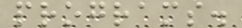programs.
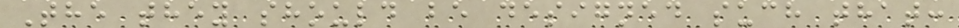The they should be designed such that:
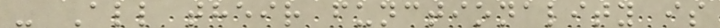- All their functionality is
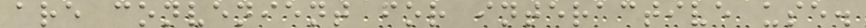are convenient for interactive use.
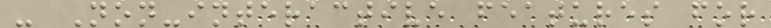- Non-interactive features for
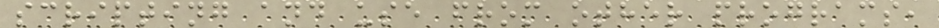scripting and use from other programs,
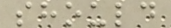should
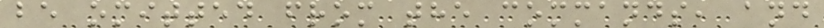be omitted from the commands, and
